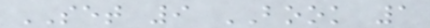SET 9 BOOK 1
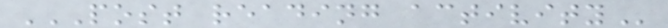POST READING ACTIVITY
